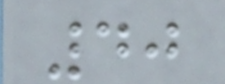40
